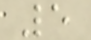5
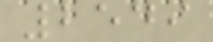2549
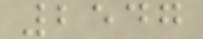2547
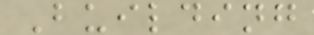Building
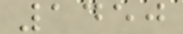1450
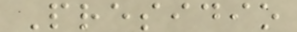Presidio
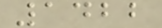1422
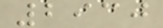2930
